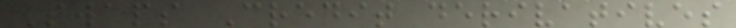Swaps Credit derivatives
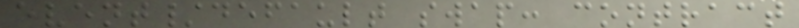event/default swap: contract
